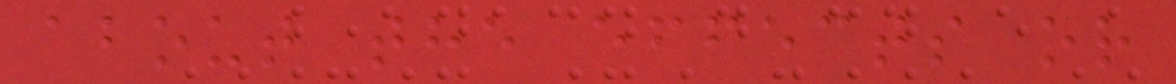about the effects or
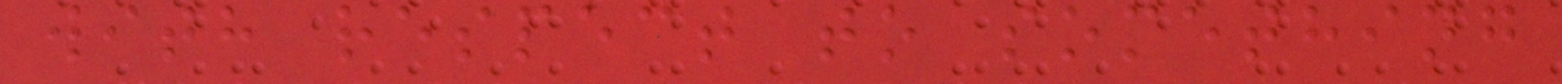with respect to something
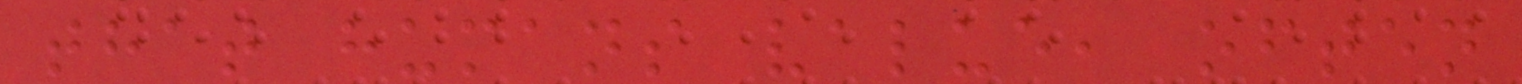that humans value, often
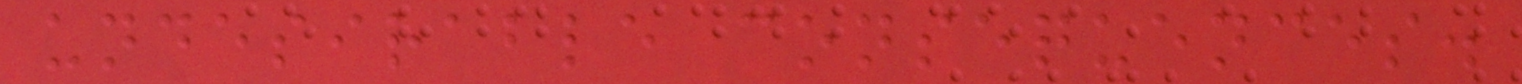undesirable consequences.
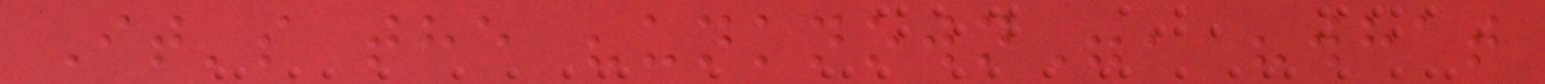It's the "unknown", "what
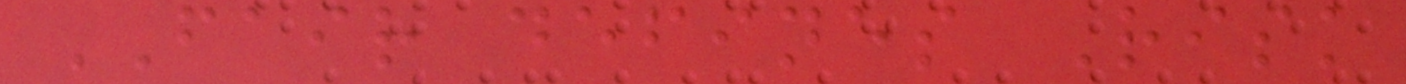FAIR defines Risk
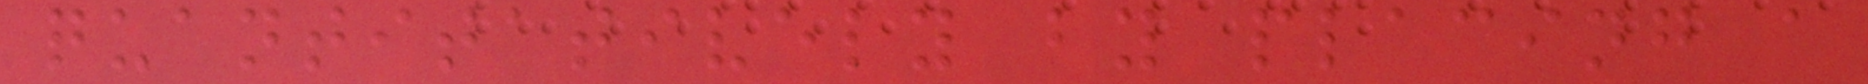quantitatively by placing a
